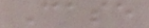Case
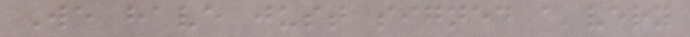We have just signed a very
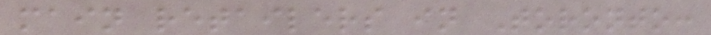main retailers in Toronto:
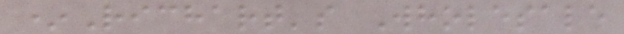*Richart's Wholesale
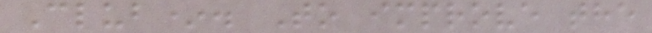Club*. To improve the
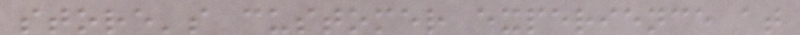store's customer experience at
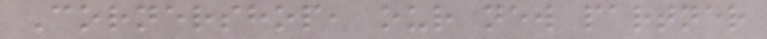Cornershop, our new partner
